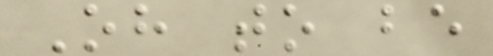Oh to be
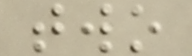two
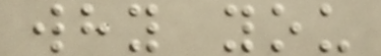why you
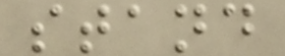stand
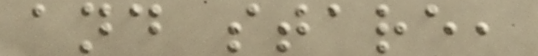and stare,
